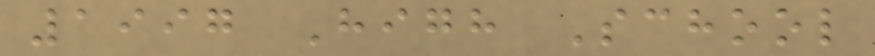1997 High School
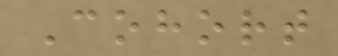Cohort
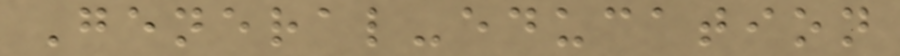General-education
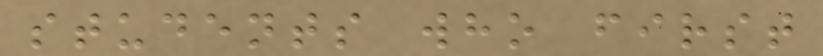students who first
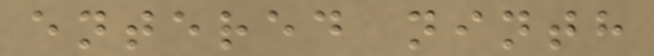entered ninth
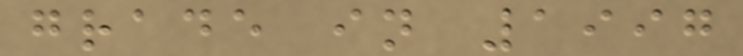grade in 1997
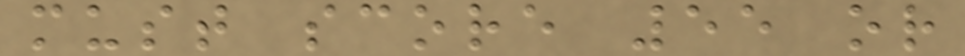must score 55 or
